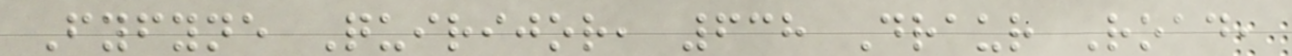Fyfyne Quirijor, 638 Draur Road,
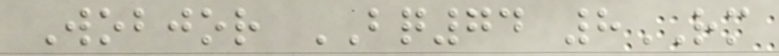Wobjor BQ74 8RM
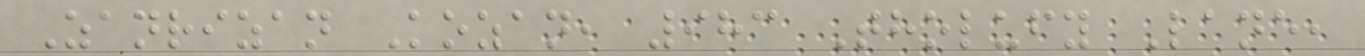Zanrizan Kozan, 983 Tholufy Lane,
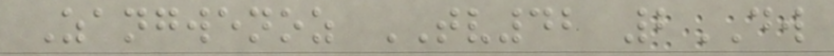Zangwenoz TV42 2DW
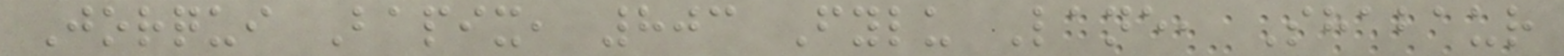Jorqui Bapix, 803 Fylu Lane, Shabaur
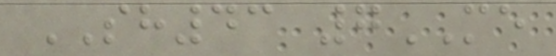SH43 7ME
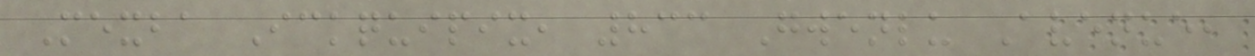Mexba Ickquipix, 833 Gwenlu Avenue,
